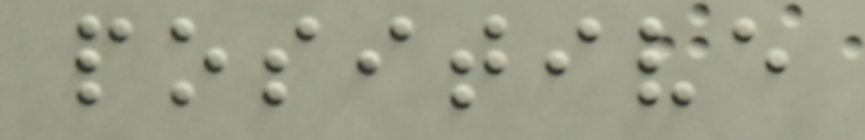positive
